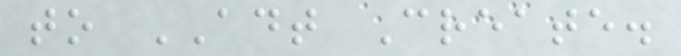to ADT Create.
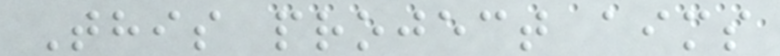This project aims
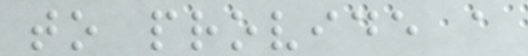to provide a
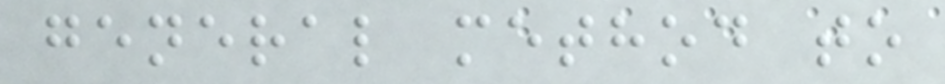general method to
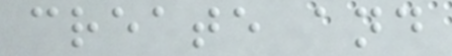create and
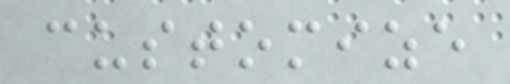customize
